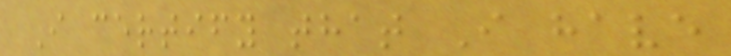I certify that I have
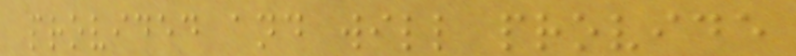provided and will provide
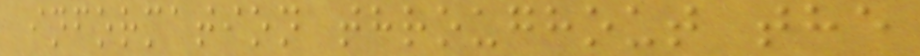information throughout the
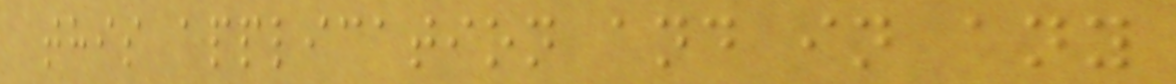this application and in any
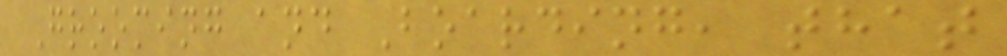Grooming and Boarding, that
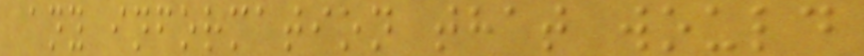any information that would
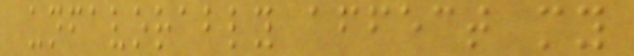unfavorably affect my
